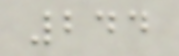244
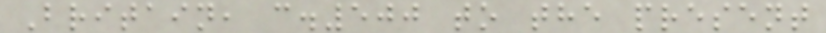Britain, c.500 to the present
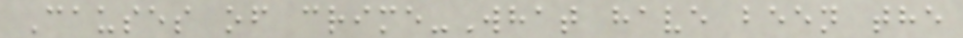Causes of crime-What have been the
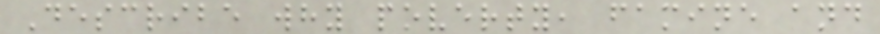Describe why poverty, famine and
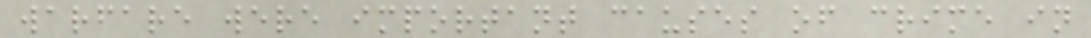warfare were important causes of crime in
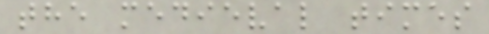the medieval times
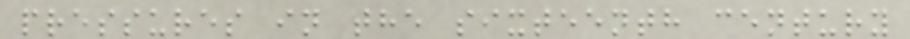pressures in the sixteenth century
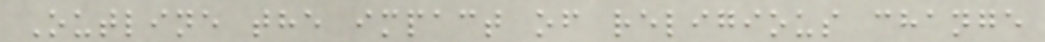Outline the impact of religious change
